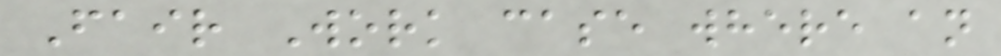Fair Work case where an
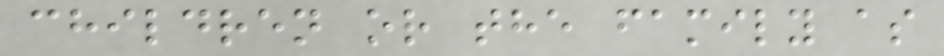children or the family as
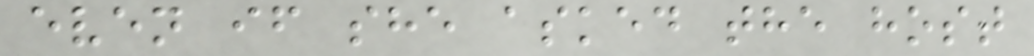even if she asked the host
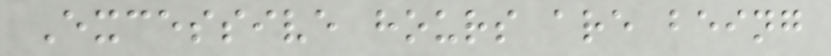Excessive hours are being
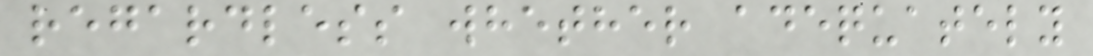regardless whether adequately
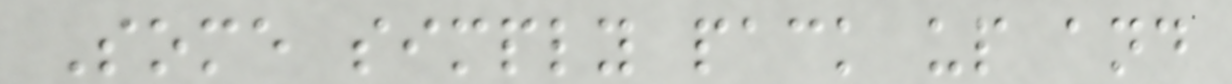Some simply pack up and
